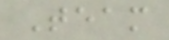Team
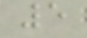5
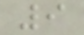9
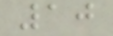10
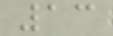13
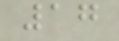17
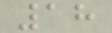18
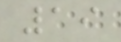19
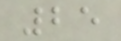25
